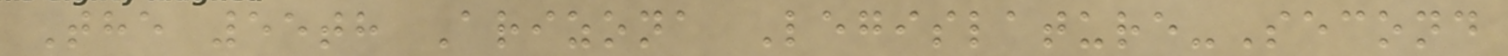The 55th Arizona Legislature-Second
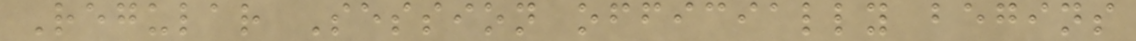Regular Session officially begins
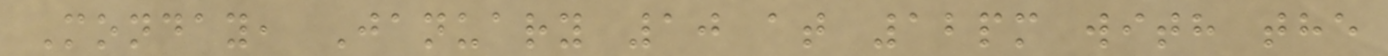Monday, January 10 at 12pm with the
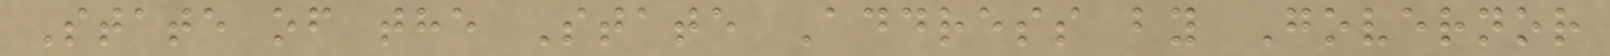State of the State Address by Governor
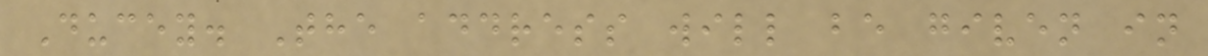Ducey. The address will be given in
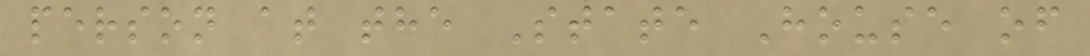person at the State House of
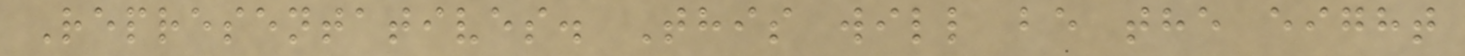Representatives. This will be the eight
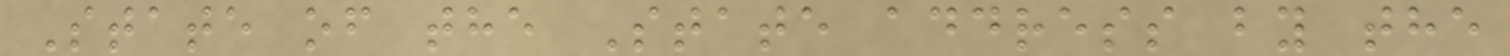State of the State address by the
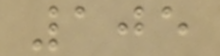105
